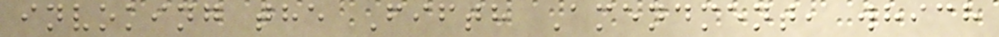invoking the Fifth Amendment, which
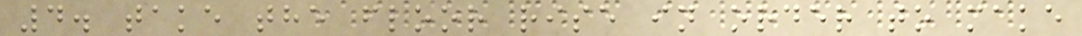4. take the floor rise in order to make
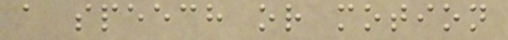a speech or motion
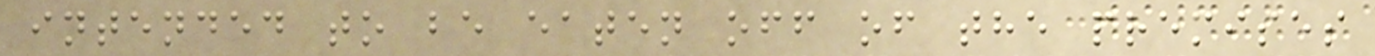intended to be eaten off of the premises
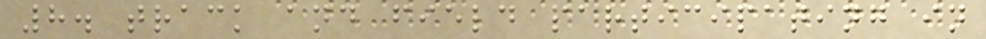8. track and field participating in
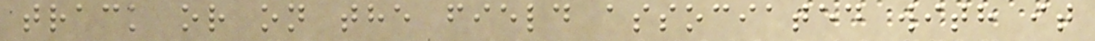track or on the field associated with it
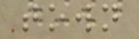town
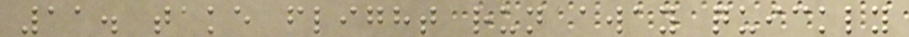11. take flight run away quickly
